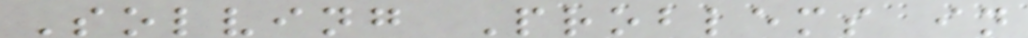Solving Problems in
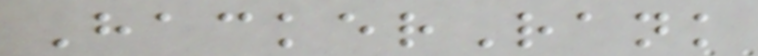HackerRank
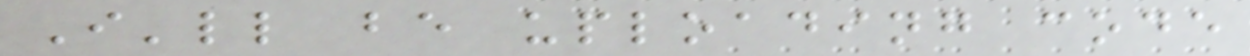I'll be uploading code
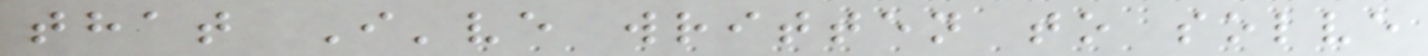that I've written to solve
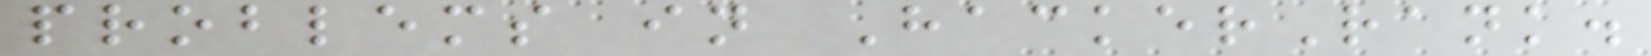problems in HackerRank.
